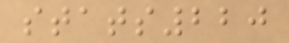stats220
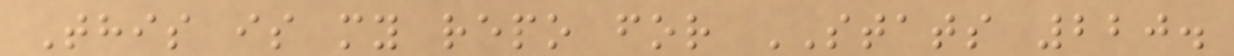This is my repo for STATS 220.
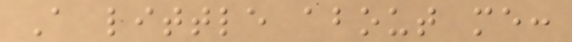A little about me:
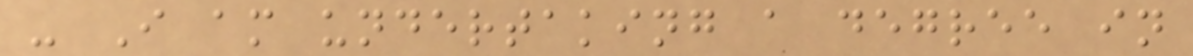- I am undertaking a degree in
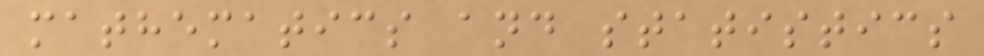mathematics and statistics
